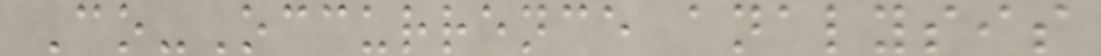Co-Occurrence analysis
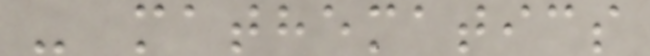- mathematics
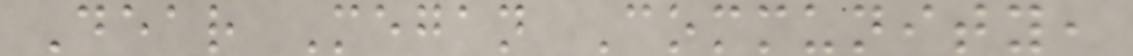Dear Megan Community,
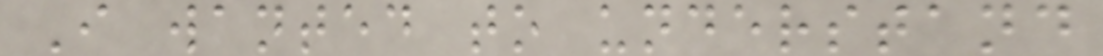I wanted to understand
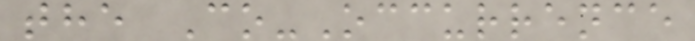the Co-Occurrence
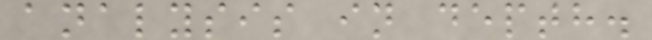analysis in depth.
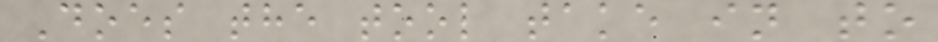Does the tool take in to
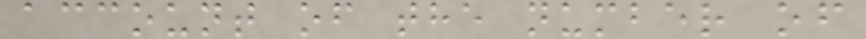account of the number of
